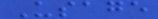Usage
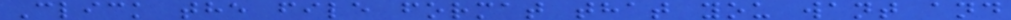Click the file format that you want and
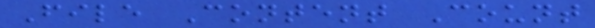File Content Count
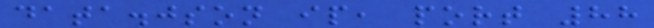data.json ip, port 88
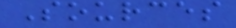Sources
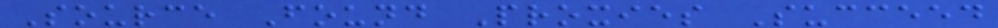Source Found Proxies Succeed
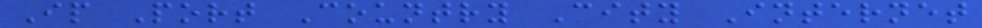Ip Port Country City Internet
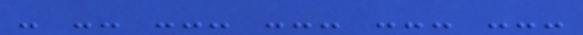- -- --- --- --- ---
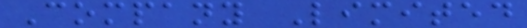Company Limited
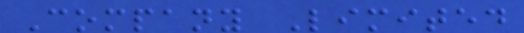Company Limited
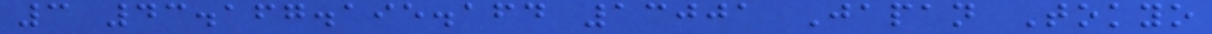3 43.167.195.164 13001 Japan Tokyo
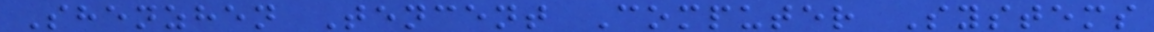Shenzhen Tencent Computer Systems
